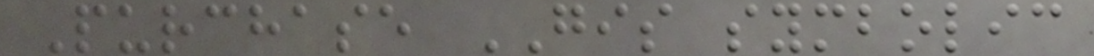Purchase GIS symbolic
